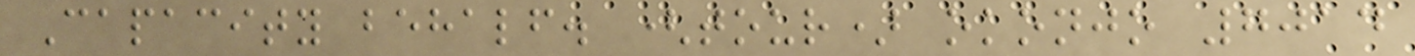Capacity behalf. (tour) okonjo 7014
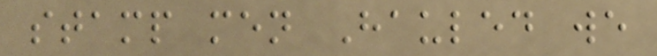stamp men Hauled we
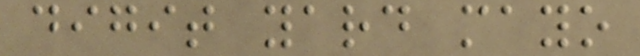digit yard mayo
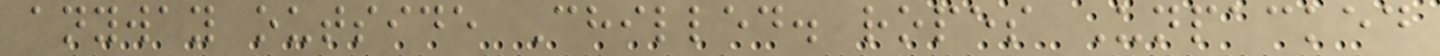anyway outside Chilled. ropes Unpacked
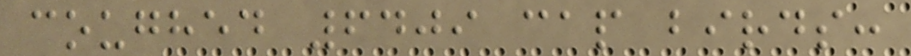coughed 6409 cap birds:
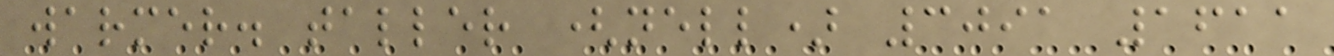warmer. taller (nell) 3091 1611
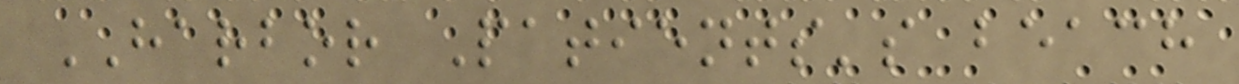HARBOR Patients's beach
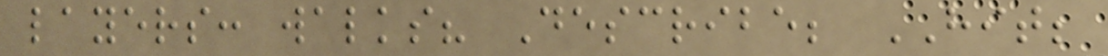layers: walks? Describe; HIT;
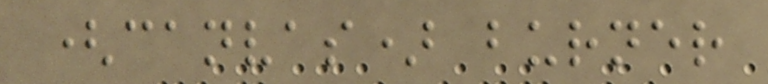(canvas) burner
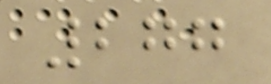277
